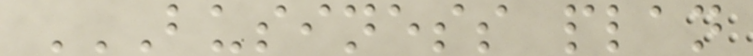BUSINESS PLAN
